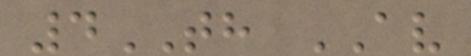4TH AV
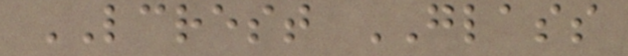LCREST GLASS
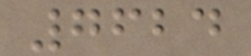7624
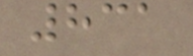831
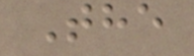The
